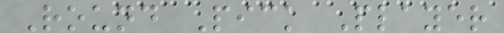Round Pick Player
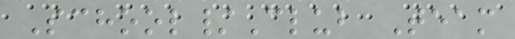School/Club Team
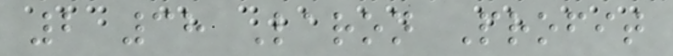2 38 Laron Profit
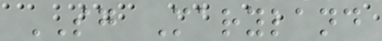SG Maryland
